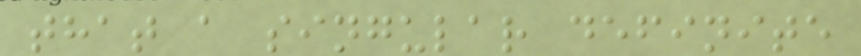that a singular definite
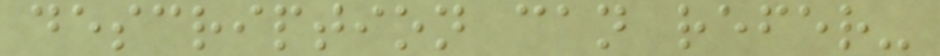description can refer-
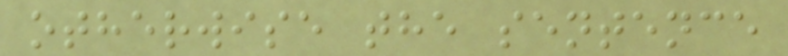otherwise the sentence
